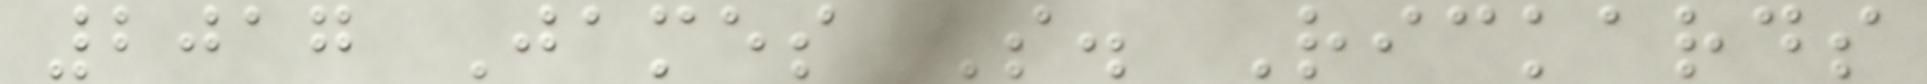2017 James S. Rickards
